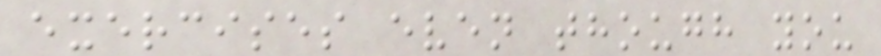exercises even though you
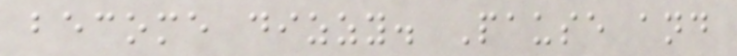become dizzy. Pause and
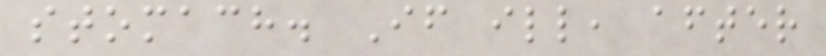stomach. If ill, after
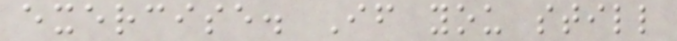exercise. If you still
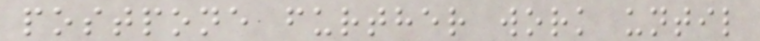postpone further work until
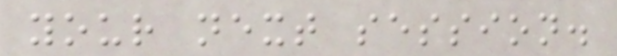your next session.
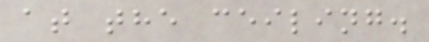at the ceiling.
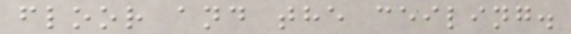floor and the ceiling.
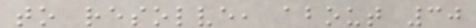to resolve, about 30
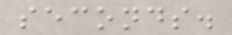seconds.
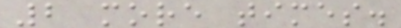2 more times.
